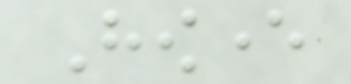However
